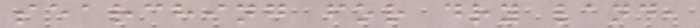searching for dry land,
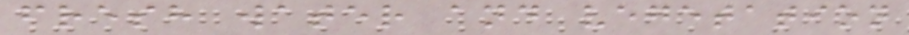fresh water and vegetation
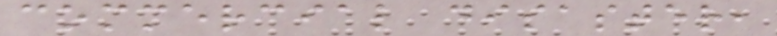commercial disaster,
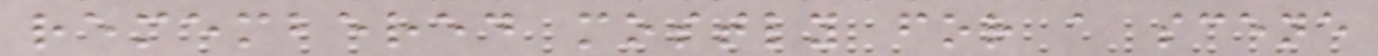remembered mostly for a scene
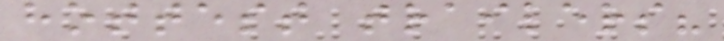hottest trailers?
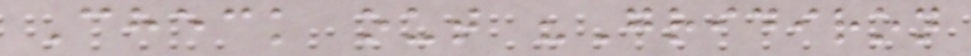Check out "Gridiron
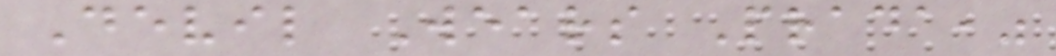Devil Wears Prada,"
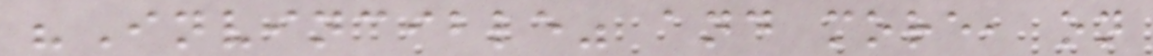"Invincible" and more, on
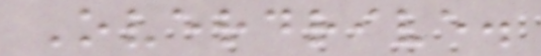Overdrive.
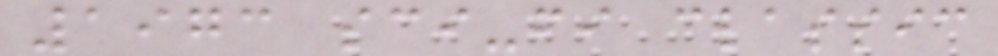1973 sci-fi classic
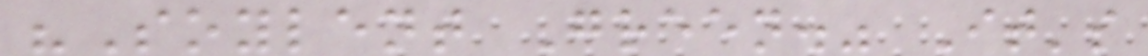"Soylent Green." It's
